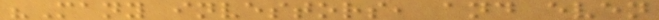"Many investors, and even
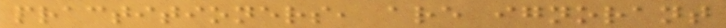practitioners, are ignorant
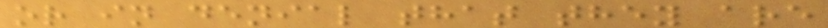or in denial that they are
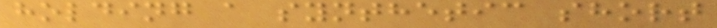holding a synthetic short
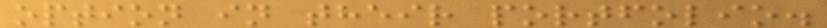option in their portfolio.
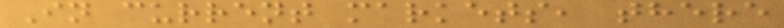In current markets, there
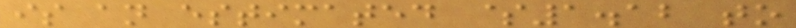is an estimated $1.12 to
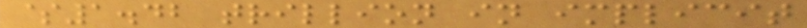$1.42 trillion in implicit
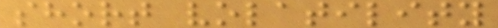short volatility
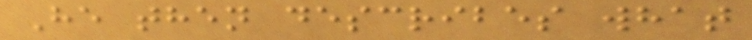He then describes what
